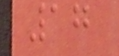17
